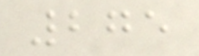275
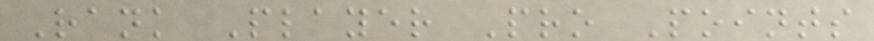Rank Player Pro Points
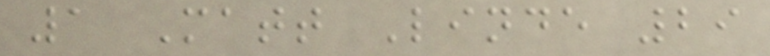1 Matt Linde 29
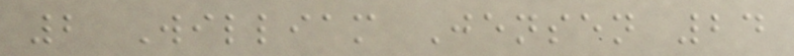2 William Jensen 24
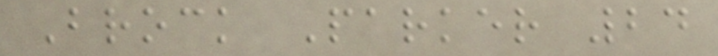Brock Parker 24
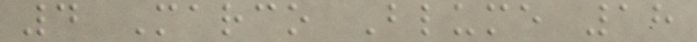4 Marco Blume 18
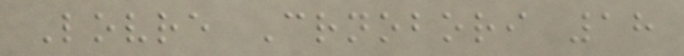Lovre Crnobori 18
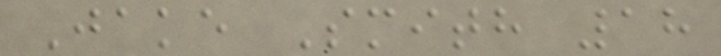Jake Smith 18
